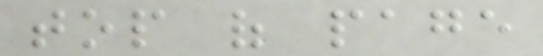top of page
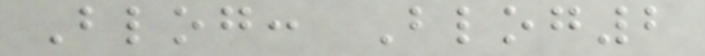Blog: Blog2
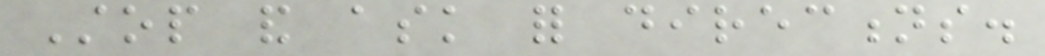Stop and ask for directions.
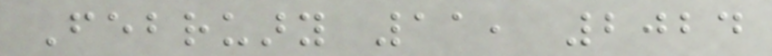February 11, 2024
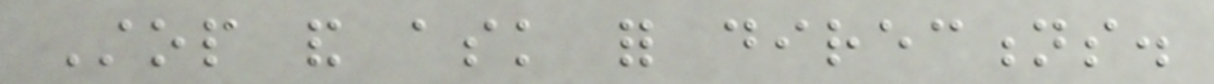Stop and ask for directions.
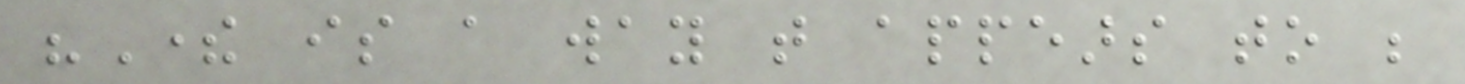"There is a way that appears to be
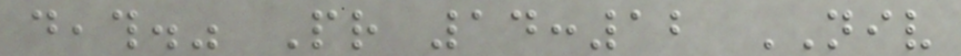death." Pr 14:12 NIV
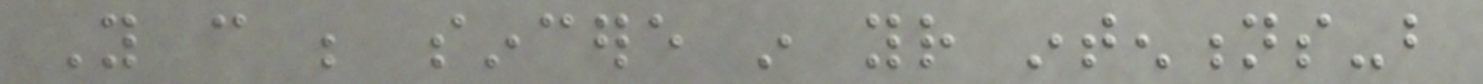You can be sincere in your intentions-but
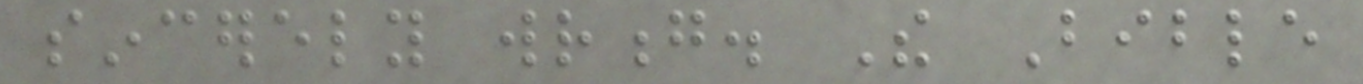sincerely wrong. The Bible
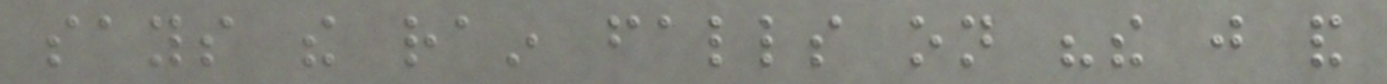says the rain falls on "the just and
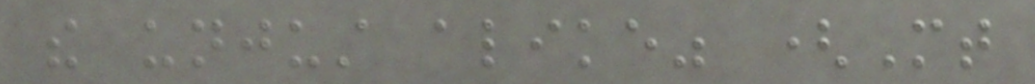the unjust alike" (Mt
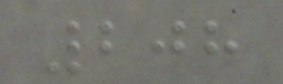208
